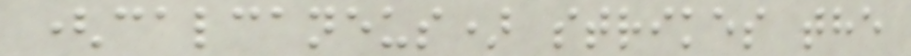(calcaneus) strikes the
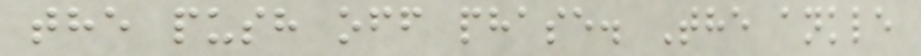the push off phase. The ankle
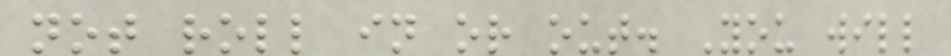not roll in or out. You will
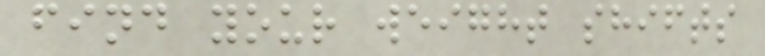find your weight shifts
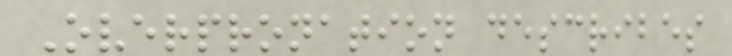Overpronation describes
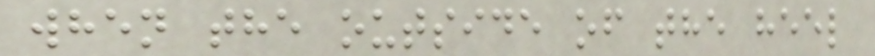when the outside of the heel
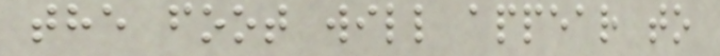the foot will appear to
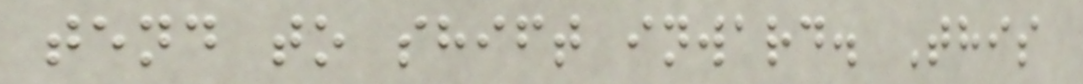tend to shift inward. This
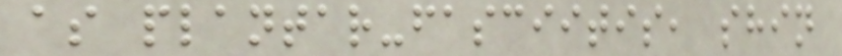as plantar-fasciitis, shin
